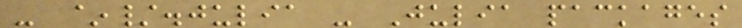- ~/.julia - Julia packages
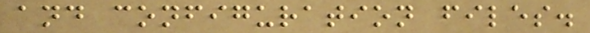and configuration files.
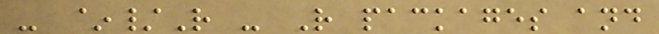- ~/R - R packages and
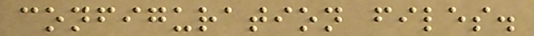configuration files.
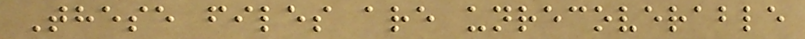These files are unrecoverable
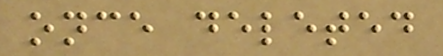once deleted
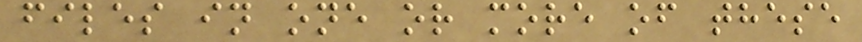files in one or more of these
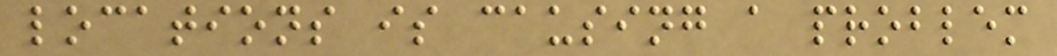locations is causing a problem
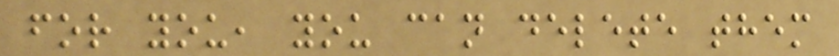for you, you can delete them
